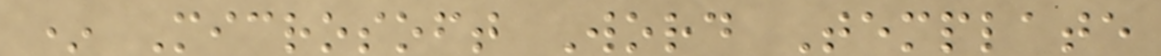* Microsoft Word Template
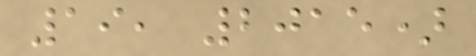19, 2015)
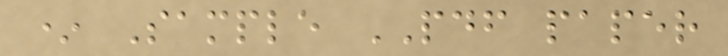* Sample PDF paper
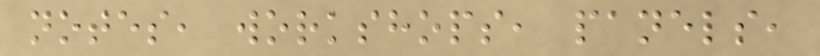notes, workshops, panels,
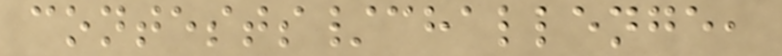contests/challenge,
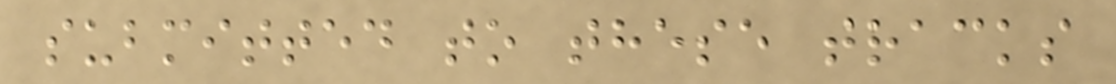submitted to these tracks
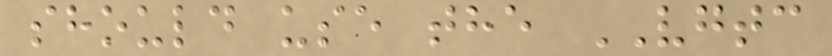should use the VGTC
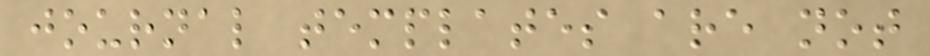journal templates are not
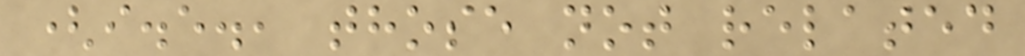(i.e., those not related
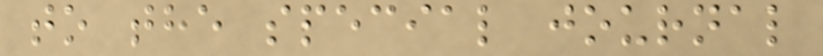to the special journal
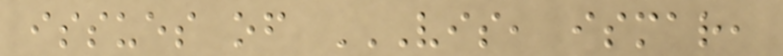issues of VIS, ISMAR,
